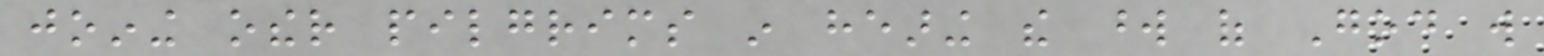joining other pilgrims in hearing the word of God will
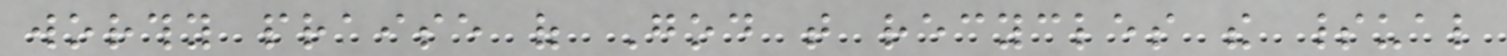worthy praise of God that recycles the spiritual
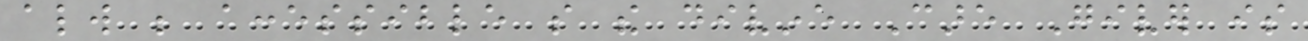always be accessible so the divine Care Giver is
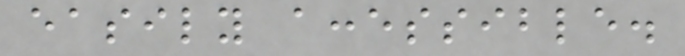easily accessible.
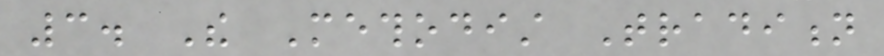3. The Methodist Tradition
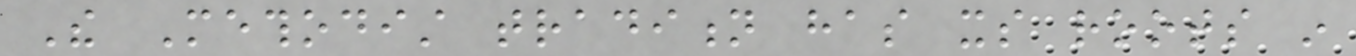The Methodist tradition has its roots in
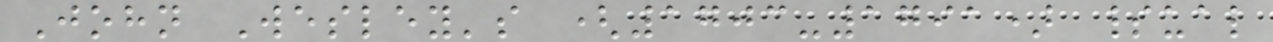John Wesley's (1703-1791) spiritual
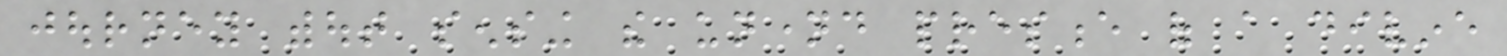journey without sensing the unnamed presence of a divine
